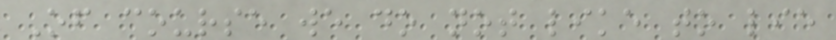Of course we do not like to lie
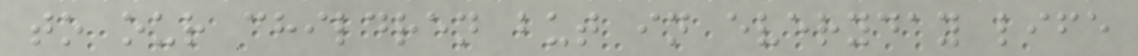to our children but in everyday life
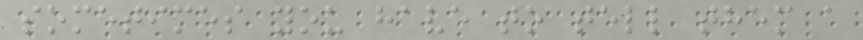sometimes you have to tell them a
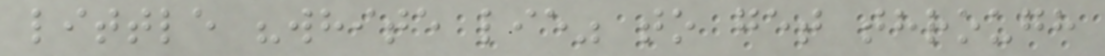little "white lie" to get through
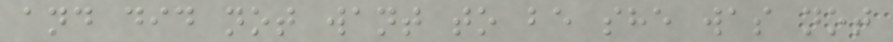and did not want to be she was not
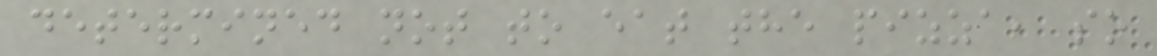determined not to eat the pizza, so
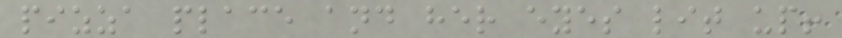pizza place and her eyes lit up!
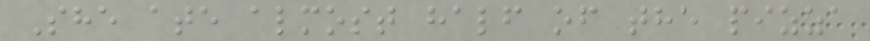She ate almost half of the pizza
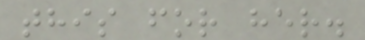this for her.
